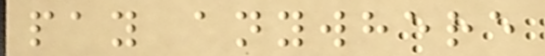pay anywhere
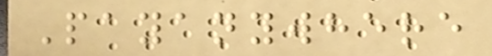Payanywhere
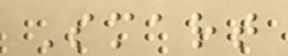Smart
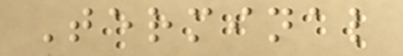Terminal
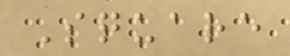Square
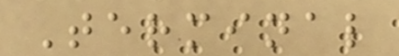Terminal
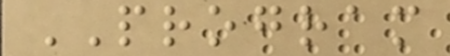PROGRAM
